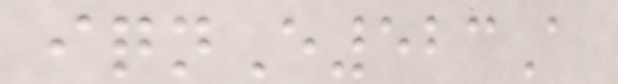iqnE523A
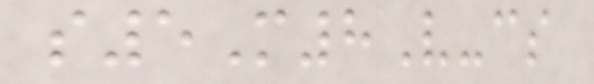s5M8V-cs
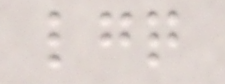lgq
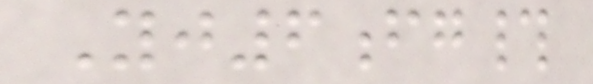Yj6fg#
